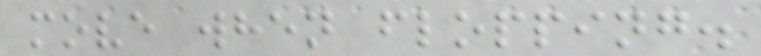move when flopping.
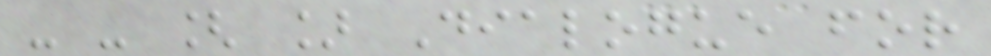- - [ ] Dialogue for
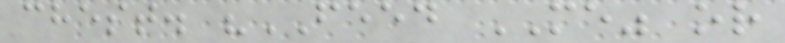chest. "FEED ME" or
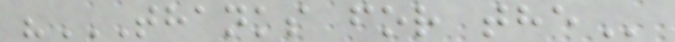"THANKS FOR THE
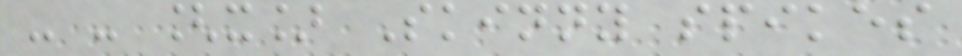- - [x] Skinny spikes
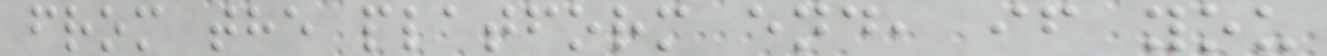from the platform end, if you
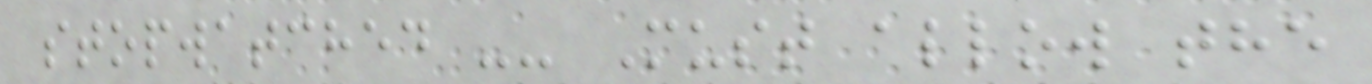stopwatched -- Must allow the
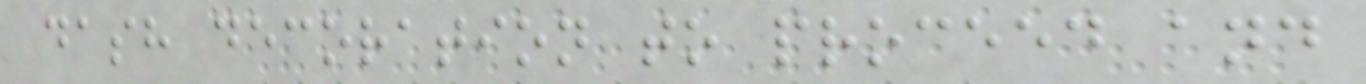dash decoration to proceed and
